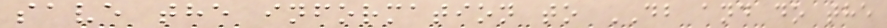save the information to DB and do the
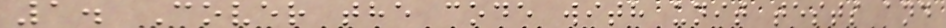1. Cover the code with unit tests and
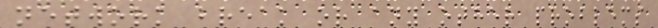network break or any other problems
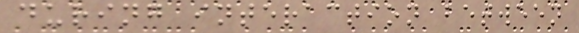during interaction between
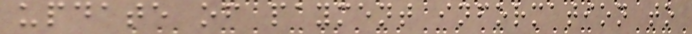update of payment information to
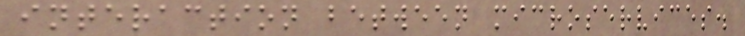interaction between microservices.
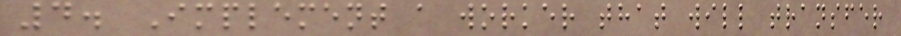4. Implement a worker that will transfer
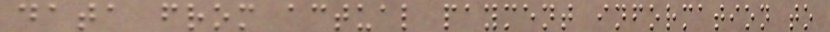data from actual payment information to
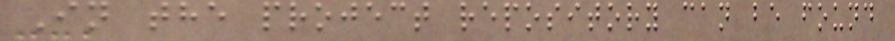In the project repository can be found
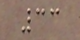33
